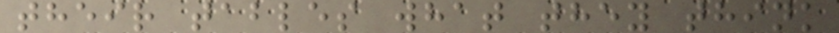their tables what they think
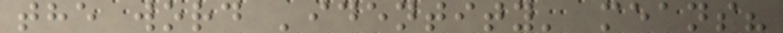the word 'identity' means?
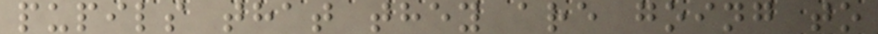pupils that they are going to
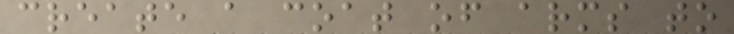create a coat of arms to
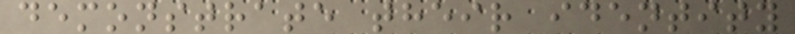demonstrate their identity
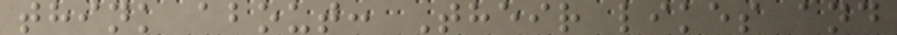think about: Their likes and
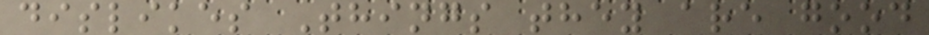dislikes Things they are good
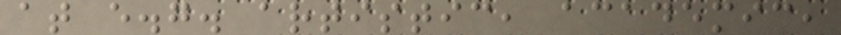at e.g. artistic, academic,
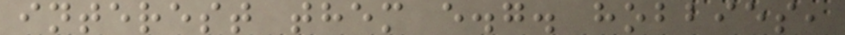interest them e.g. hobbies,
